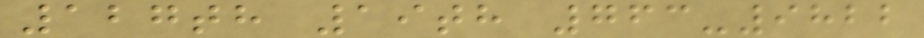127th 19th 763-9822
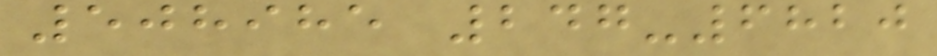508985 247-6820
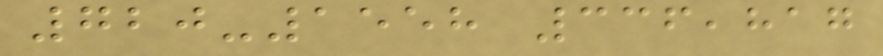720-1558 336,817
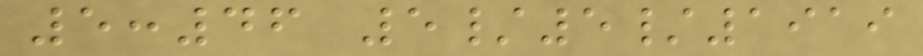5:46 5/5/1919
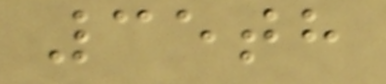35th
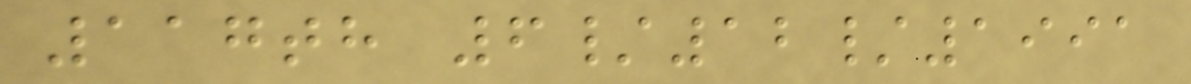117th 6/12/1991
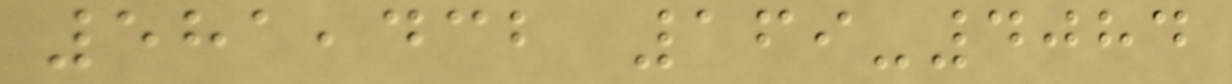581,432 169-4084
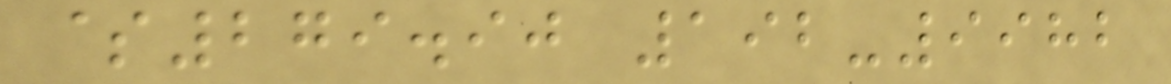$279.90 192-9982
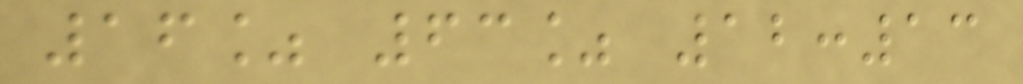16% 63% 12:13
